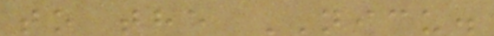to the NICU.
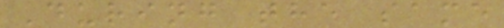During the same
